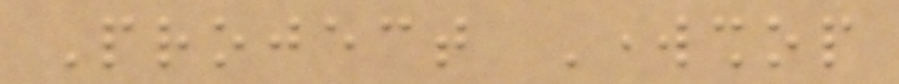Project Workshop
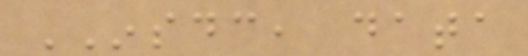INSDC, data
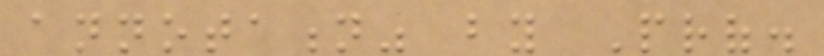annotation" by Prof.
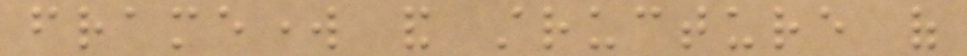framework and structure of
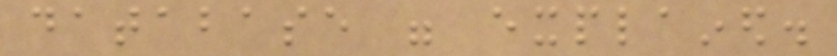database were explained.
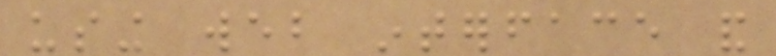using web interface and
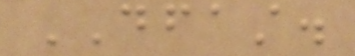DFAST.
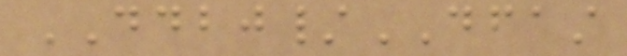DDBJ/DFAST
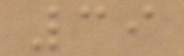39
